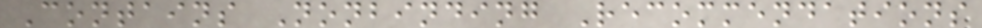Contains Nonbinding Recommendations
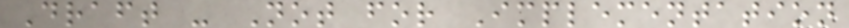Draft - Not for Implementation
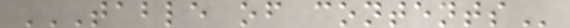TABLE OF CONTENTS
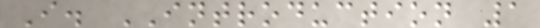I. INTRODUCTION 1
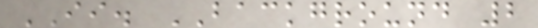II. BACKGROUND 2
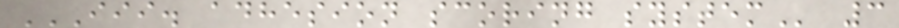III. ADHESION SCORING SYSTEM 3
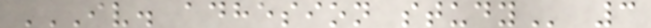IV. ADHESION STUDY 3
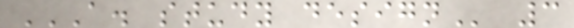A. STUDY DESIGN 3
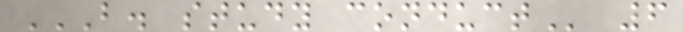B. STUDY CONDUCT 6
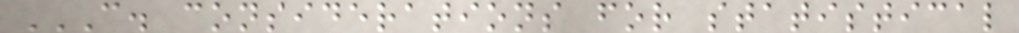C. CONSIDERATIONS FOR STATISTICAL
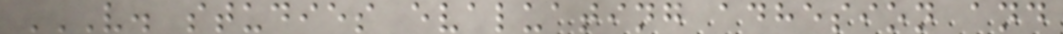V. STUDIES EVALUATING ADHESION AND
